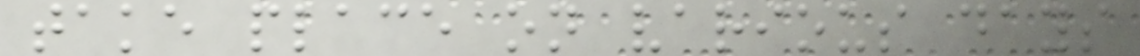take place on various days
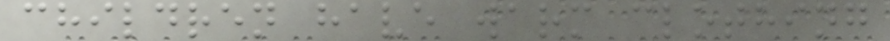children have warm clothing
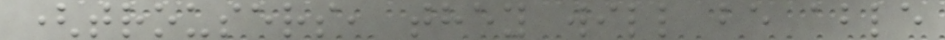(trousers, they will be able
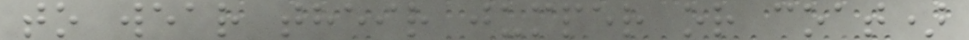to wear their jumper or coat)
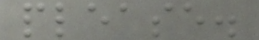please.
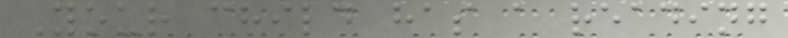Your child has a reading
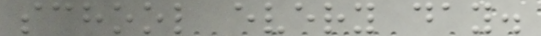school every day.
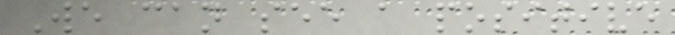We can see a positive
